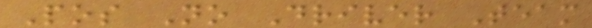Pos No Driver Team
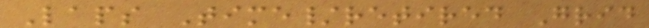Laps Time/retired Grid
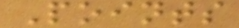Points
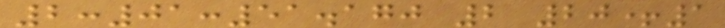2:01:51.170 2 20+1
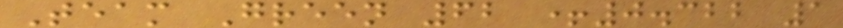Team Green 62 +0.322 1
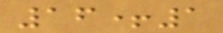16+1
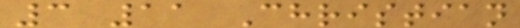3 11 Christian
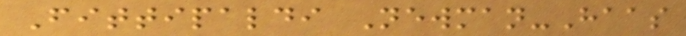Fittipaldi Newman-Haas
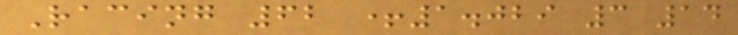Racing 62 +1.029 3 14
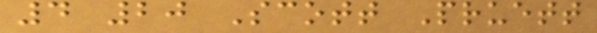4 20 Scott Pruett
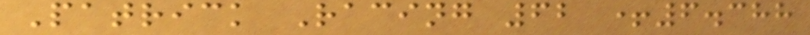Patrick Racing 62 +6.388
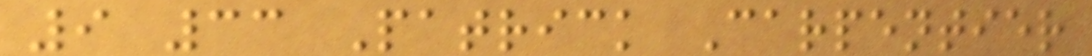9 33 Patrick Carpentier
